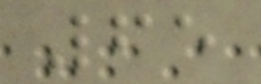65
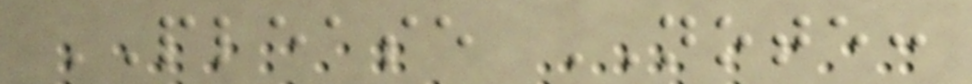PLEASE NOTE:
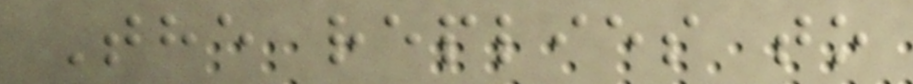The replies to
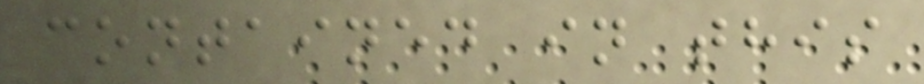contained in this
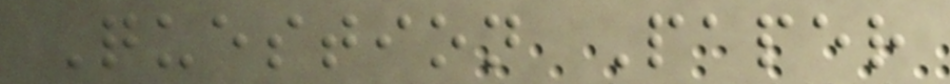Question Paper
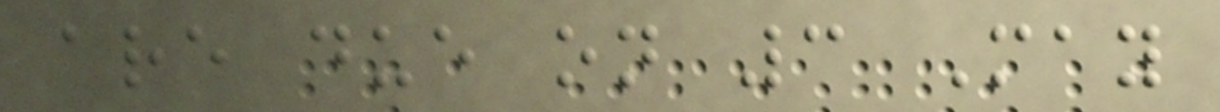are due on 3 May
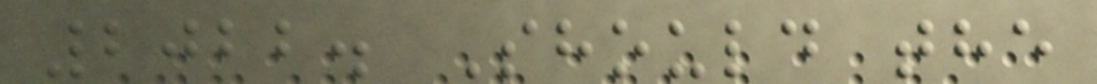2022. Should the
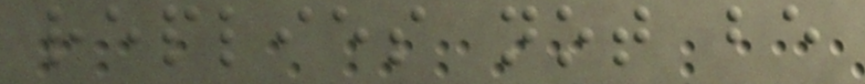replies not be
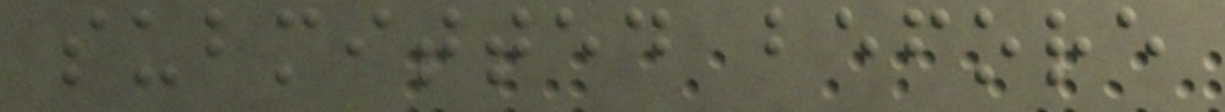submitted before
